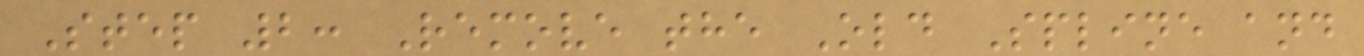Step 2: Remove the Old Spline and
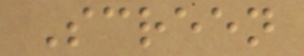Screen
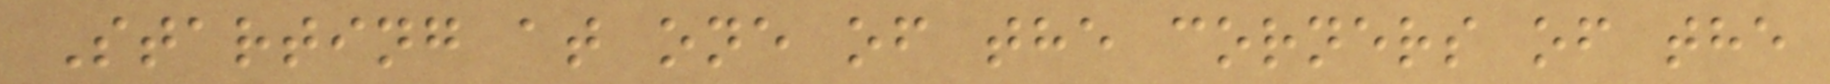Starting at one of the corners of the
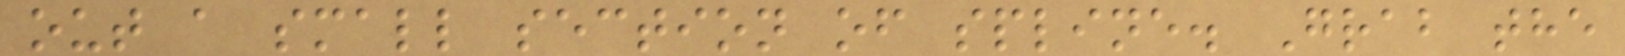out a small section of spline. Grab the
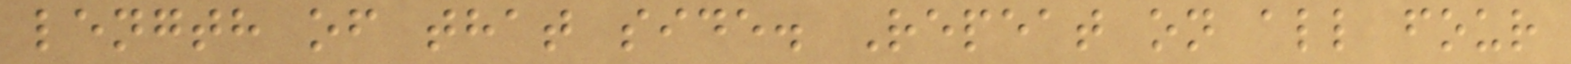length of that side. Repeat on all four
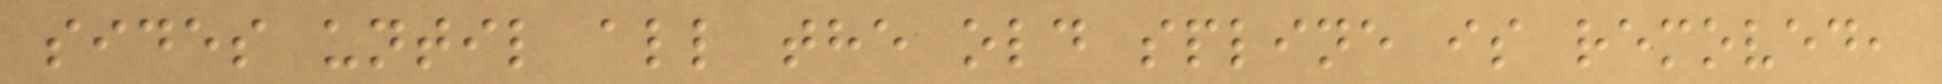sides until all the old spline is removed,
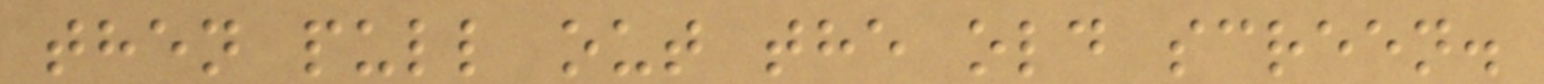then pull out the old screen.
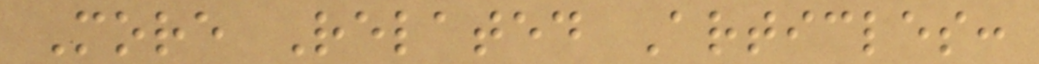More Related Articles:
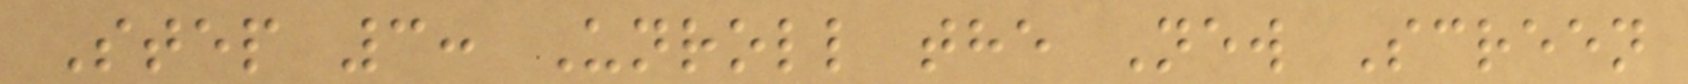Step 3: Unroll the New Screen
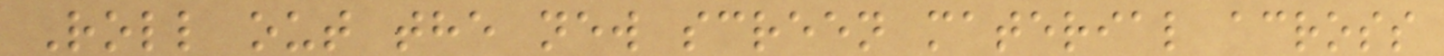Roll out the new screen material across
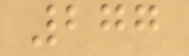277
